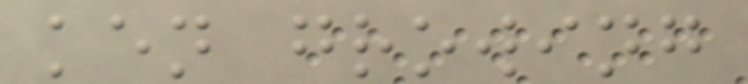ken growing
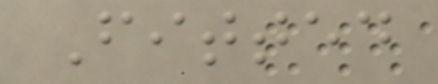Fitted
